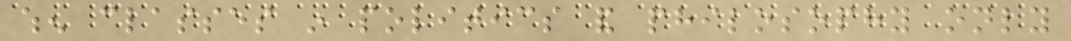when classes in politics and philosophy only
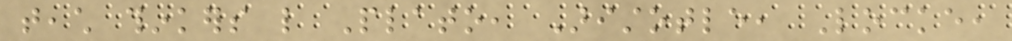teach thinkers like Plato, Aristotle, Locke,
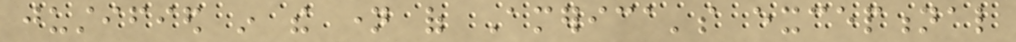justified in the name of America's exceptional
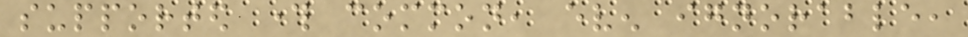supported through common, even ignorable,
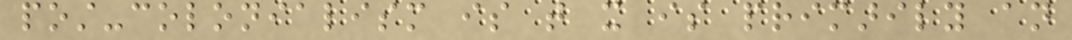post-colonialism is that it is primarily an
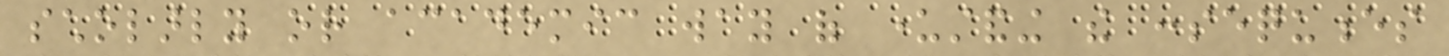scholarly or academic way of understanding the consequences
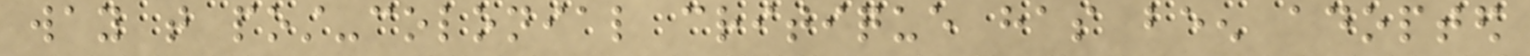way that post-colonial critique has been adopted
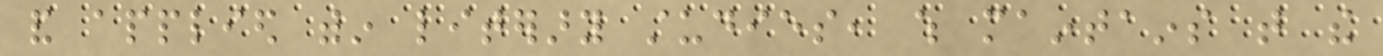and applied within literary studies, which maintains that the
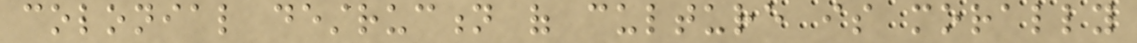colonial destruction of culture is morally
